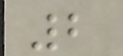2
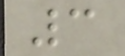3
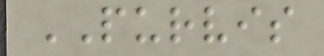PURVIS
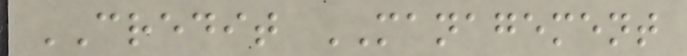CREDIT MANAGEMENT
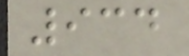934
